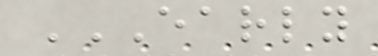EARLY
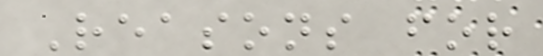Reasons for
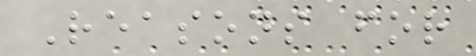Reasons for
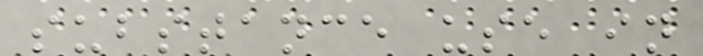substance use in
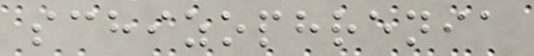schizophrenia
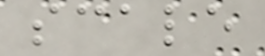scale
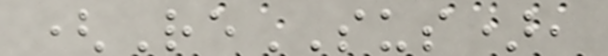(ReSUS),
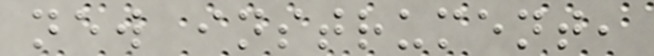new instrument,
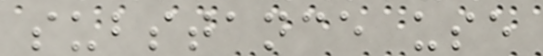substance use
